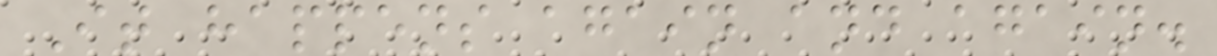It happens again and again.
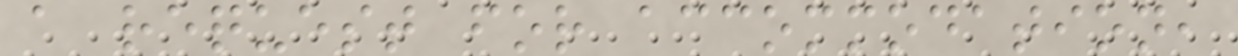a request for accommodation,
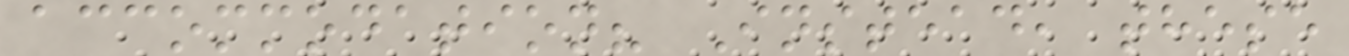accommodation? Instead, these
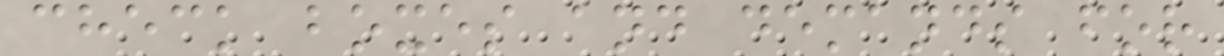check boxes and demands for
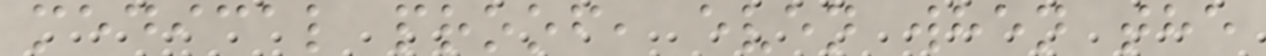medical proof, even when the
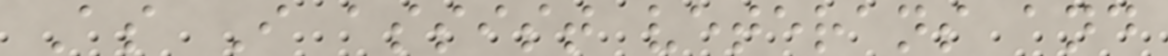As I assist veterans and
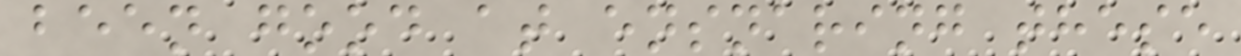been good at ensnaring these
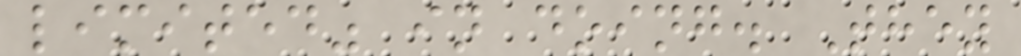limited" in doing. They
